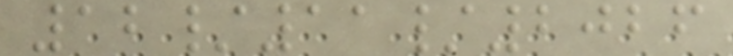12/11/2026
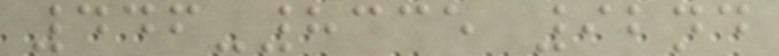446-8335 92nd
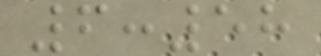6:58
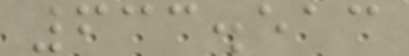633.513
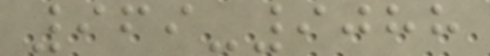969-9088
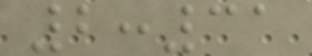2:31
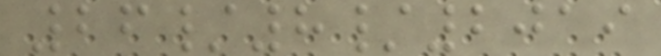26/8/2019
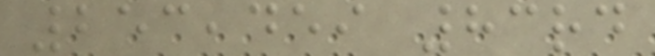253,459 83rd
